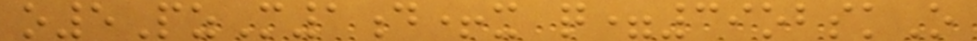o5PzM1d+x q=39obskO
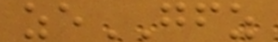zeGFZ
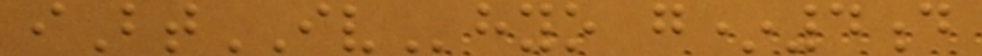iBtIVhyo g*4d
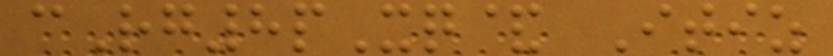cRg8pXq& Itiz
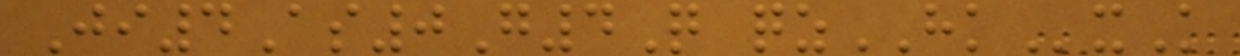Ji4As0G4Q qzHKxK
